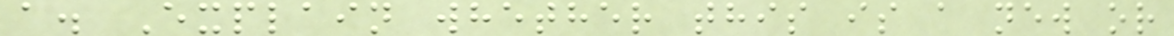a. Explain whether this is a new or
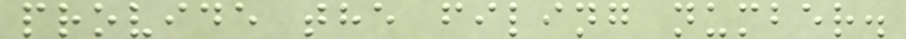provide the filing number.
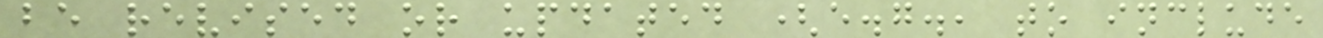be revised or updated (e.g., to include
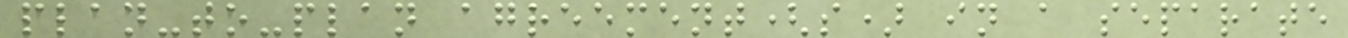plan-to-plan agreement(s) in a separate
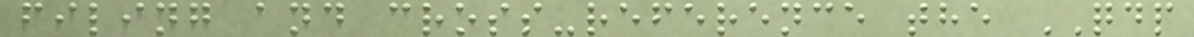filing and cross-reference the QDP
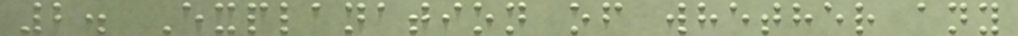2. Explanation of whether any
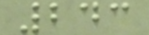243
